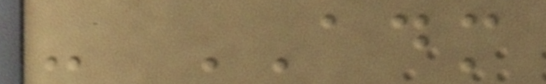- ADM
